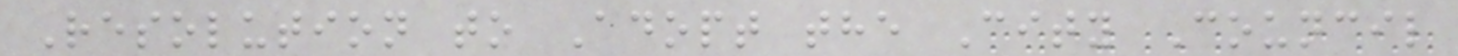Resolution to Adopt the City Council
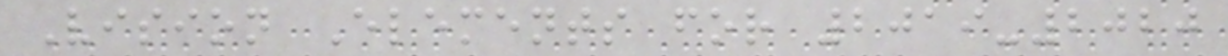Vision Elements for 2019-2020
